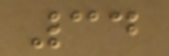34
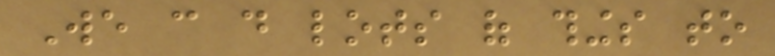We can do lots of things to
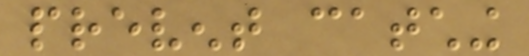prevent catching
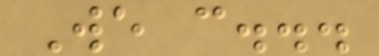We can...
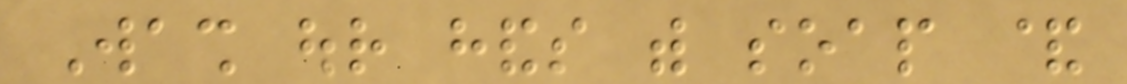Wash our hands with soap &
